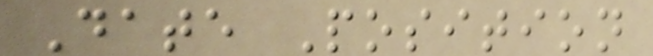Date Position
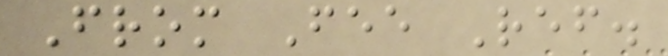From Fee Ref.
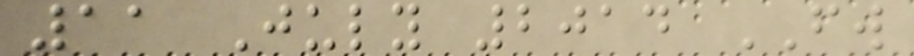11 July 2014 FW
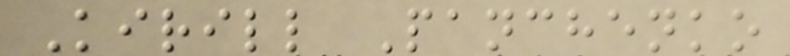Kirill Panchenko
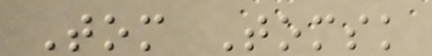Tom Tomsk
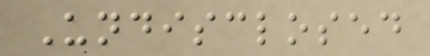Undisclosed
